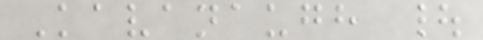Kavanaugh |
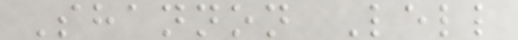Shannon Lell
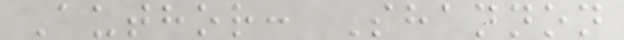Author: Shannon
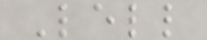Lell
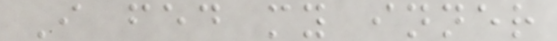I fed my inner
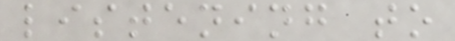listening to
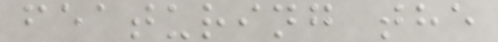featuring the
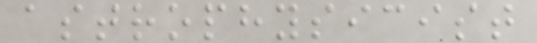astrophysicist
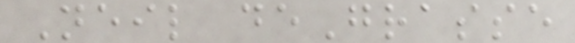Neil deGrasse
